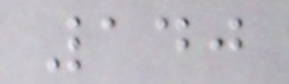140
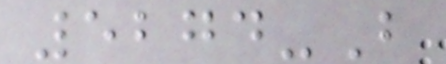5274-B
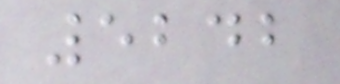5242
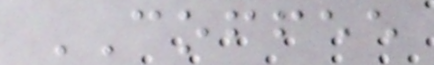COFFEE
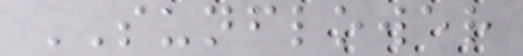SUNFLOWER
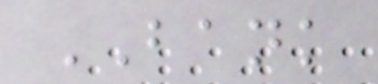BANK
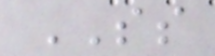SS
